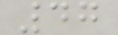47
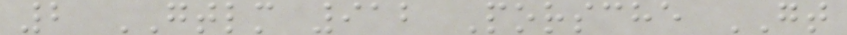2 GTLM 912 Porsche GT
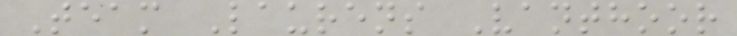Team Laurens Vanthoor
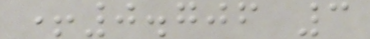+0.706 3
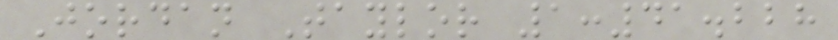Jordan Taylor 1:41.228
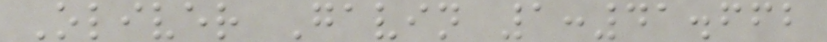Oliver Gavin 1:41.662
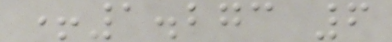+1.273 6
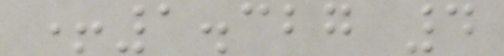+1.327 4
